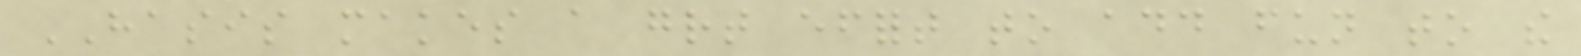HASIS makes a great effort to add fun to the
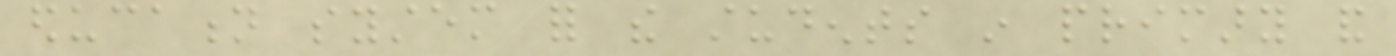education system for the students in primary and
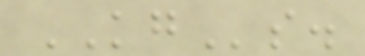KGs.
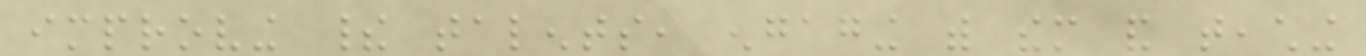improving their talents, engaging with them and teaching
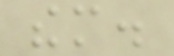them.
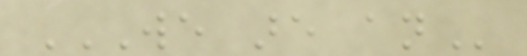WE ARE AN
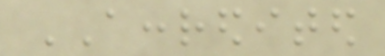ACCREDITED
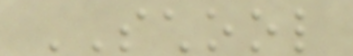SCHOOL
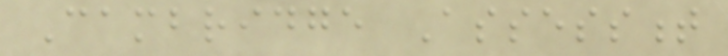Cambridge Assessment
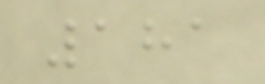181
